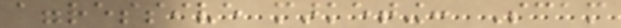aggressive marketing: Scam
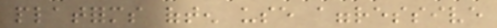platforms often use aggressive
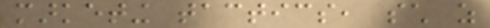marketing tactics, such as
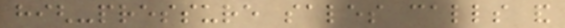high-pressure sales calls and
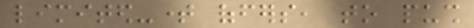limited-time offers, to push
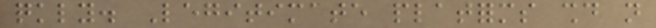quickly. Legitimate platforms should not
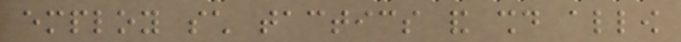employ such tactics and should allow
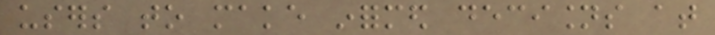users to make informed decisions at
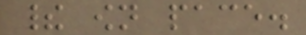their own pace.
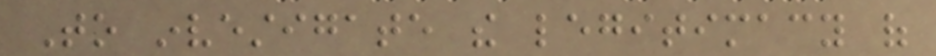To investigate the legitimacy of
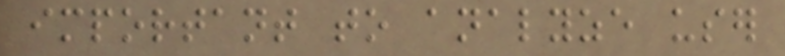important to analyze user
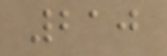210
